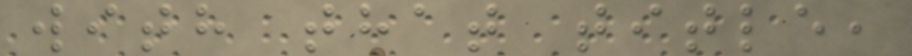with that title,
